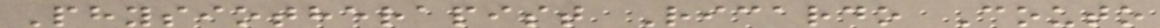Physiotherapist Ricardo Couto
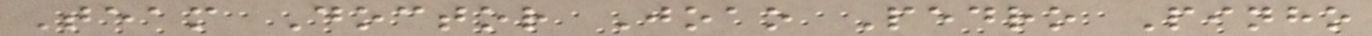Team Doctor Joao Pedro Pinho
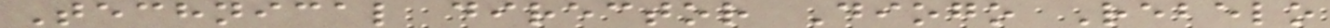Technical director Diogo Rebelo
